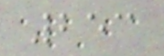253
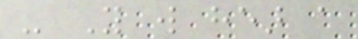- You will hear a
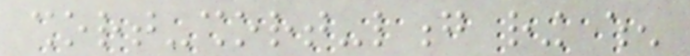short-short-long ring when
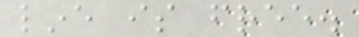line is free.
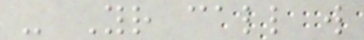- Your call will
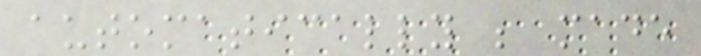automatically be made
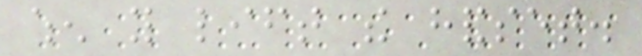when you lift the handset.
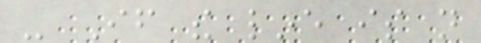- If the line is not
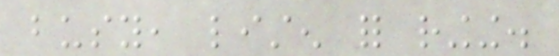busy, listen for ringing.
